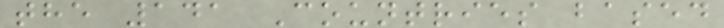the 141 Countries based
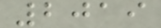2019
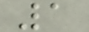1
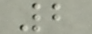2
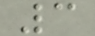3
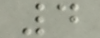4
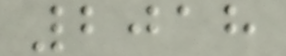2018
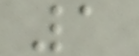1
